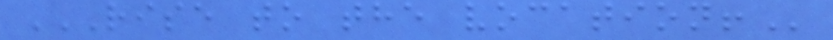RISE TO THE VOCATION!
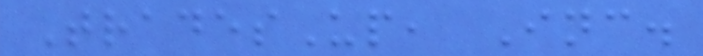TradesUp, Inc.
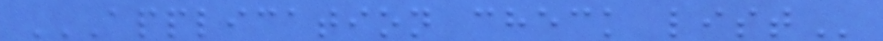APPLICATION CHECK LIST
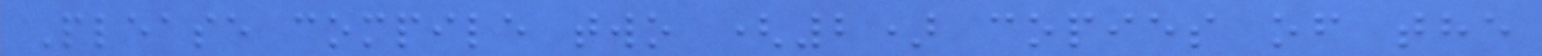Please compile two (2) copies of the
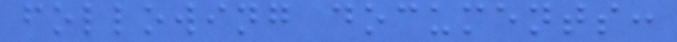following documents:
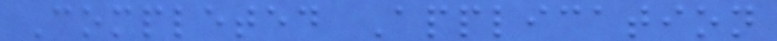Completed Application
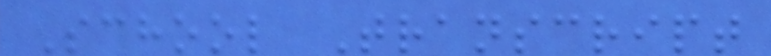School Transcript
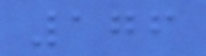176
